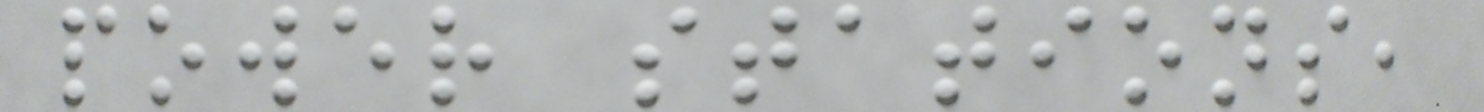power stations,
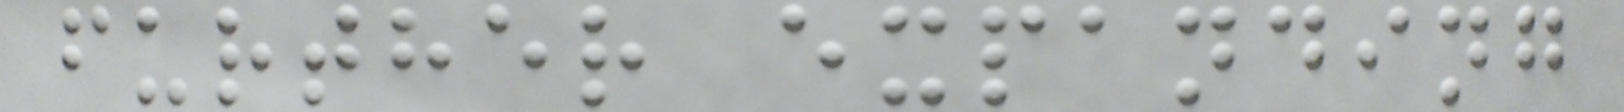further expanding
